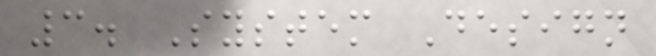3. System Design
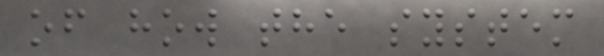of how the system
